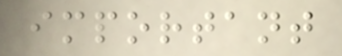important
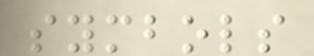symbols
